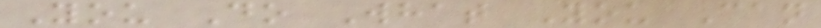You Do What You Can
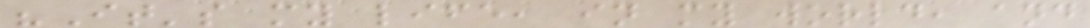"It's my life, in my world, and
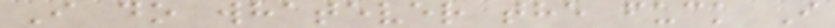I do whatever the fuck I
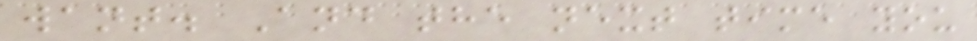want. And the next time you
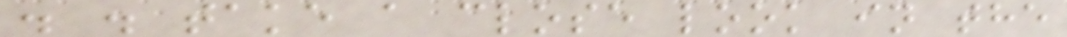. . take a close look in the
